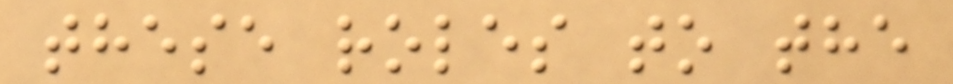these roles to the
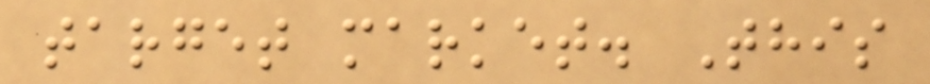target market. This
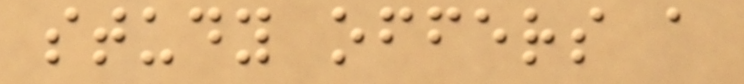study offers a
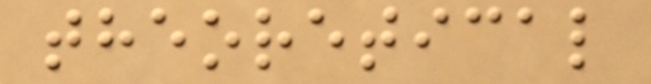theoretical
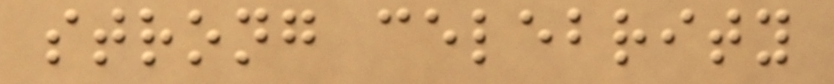strong celebrity
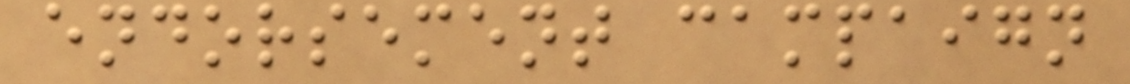endorsement campaign
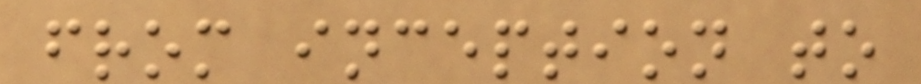from inception to
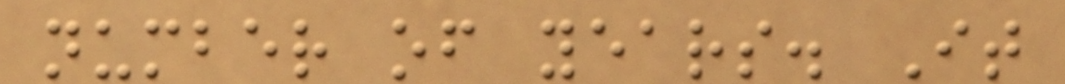number of years. It
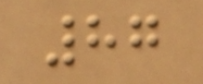87
